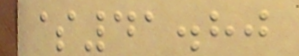$41.80
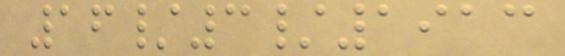16/3/1913
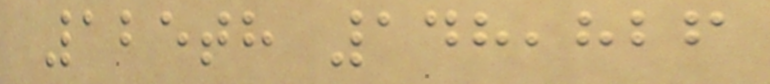125th 148,826
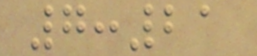7:21
